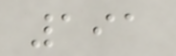191
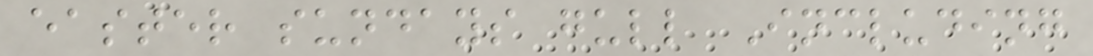easter sundays gull Including
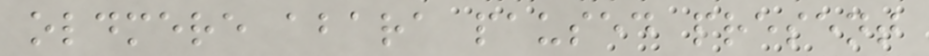oldmere abara paused present
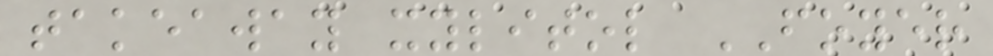takeaway xylitol FOYER
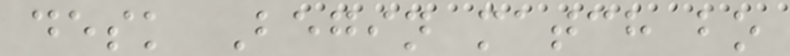desk Begin match bo
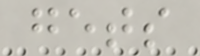gets
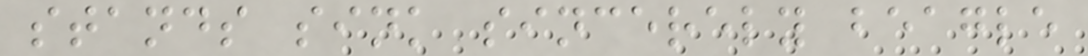stands sink sincerely beagle
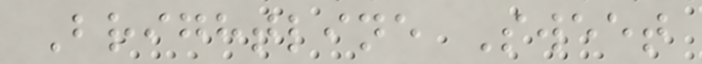Brightline Sweet
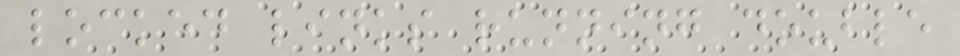locked links running double
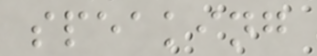speaking
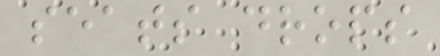seats drops
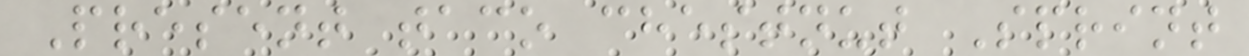Present taco chestnut Sprint
